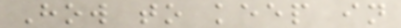How to keep in
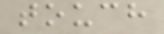touch
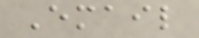Email
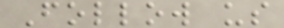Follow us
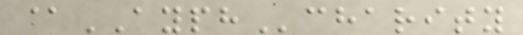@AYPHcharity
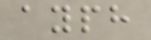ayph
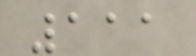111
